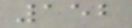152
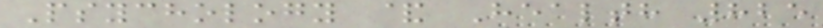Psychology & Health 825
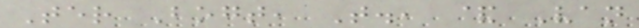Ter Bogt, T., & Van
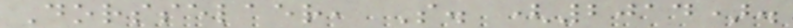Dorsselaer, S. (2014).
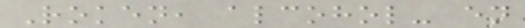Roken, alcohol- en
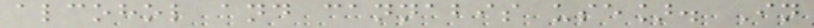alcohol and cannabis use]. In
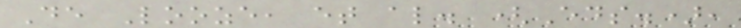De Looze, et al. (Eds.),
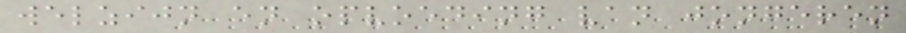welzijn en opvoeding van jongeren
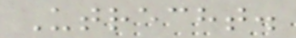Utrecht.
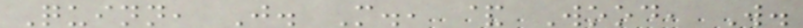Quinn, J. M., & Wood, W.
